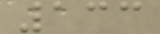133
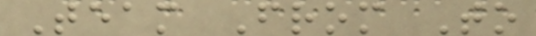Team From To
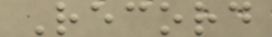Record
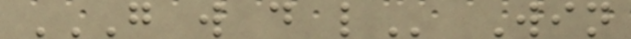G W D L Win
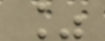%
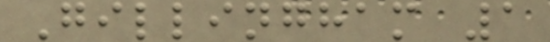Gillingham 1
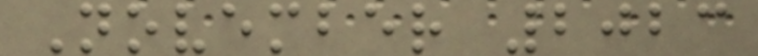November 2023
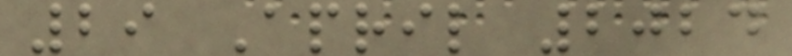29 April 2024
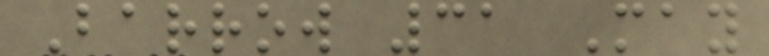Barrow 31 May
